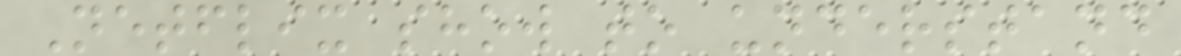Netflix show to understand
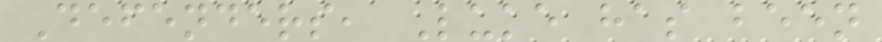Defenders, Luke has been
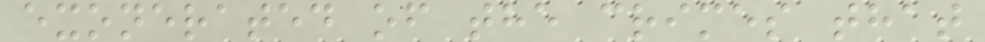exonerated of the crimes that
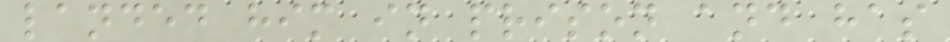landed him in prison and has
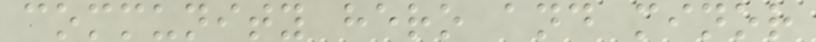community hero and minor
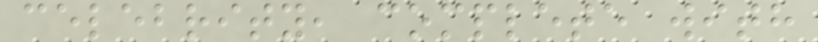celebrity, complete with
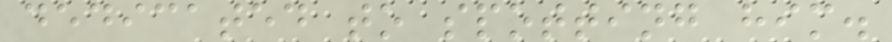dedicated to spotting him.
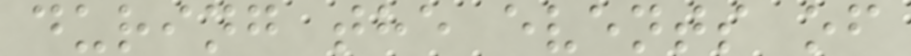during the events of
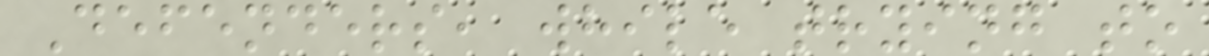Defenders, while trying to
